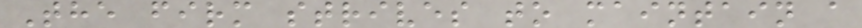The firm strives to maintain a
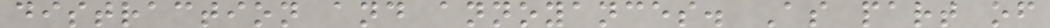distraction and annoyances. As part of
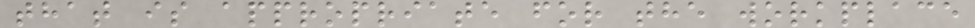that is appropriate for the workplace
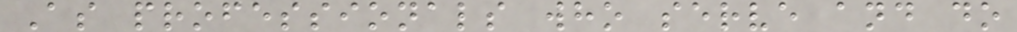As professionals who serve and do
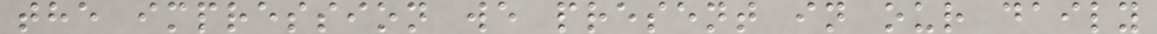the impression we present in our daily
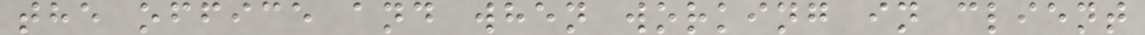the office and when working in client
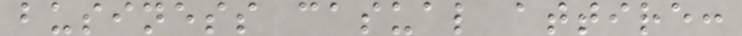business casual attire:
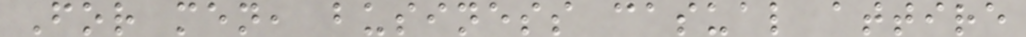For men, business casual attire
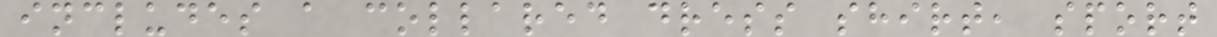includes a collared dress shirt, sport
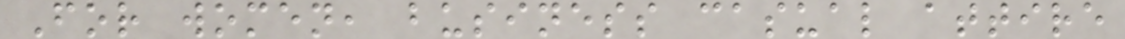For women, business casual attire
